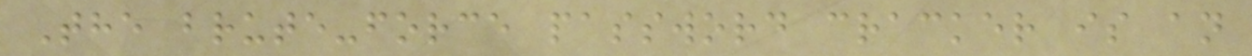The brute-force password cracker is an
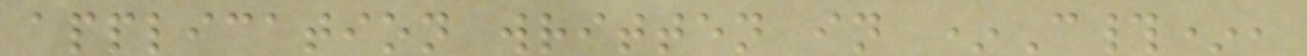application written in *C#*,
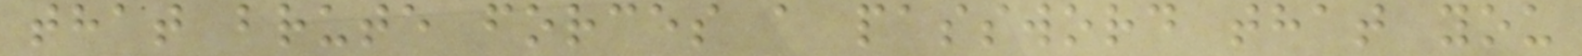that brute forces a password that you
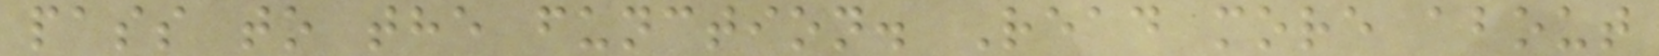pass to the function. Read more about
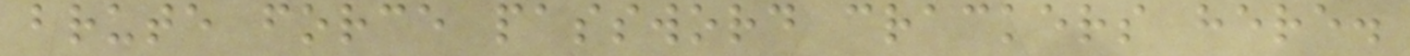brute force password crackers here.
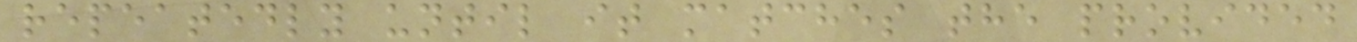repeatedly until it matches the provided
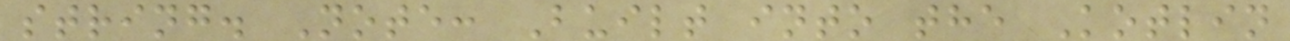string. Note: Built into the Kotlin
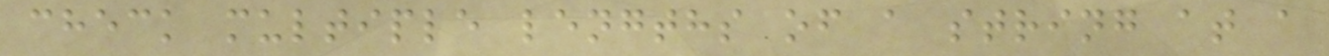check multiple lengths of a string at a
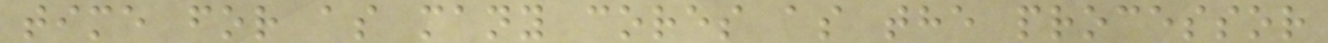time for as many cores as the processor
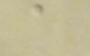a
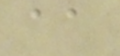aa
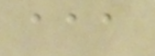aaa
